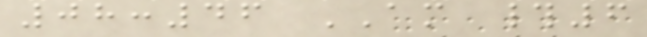08:46 AM #6
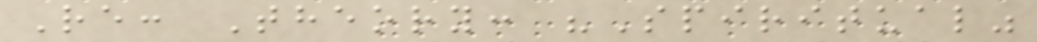Re: Theory: "Spiritual"
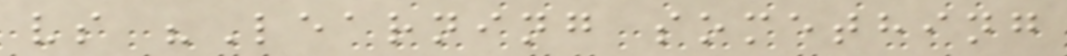vs "Learning something
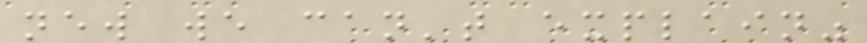new we can't explain"
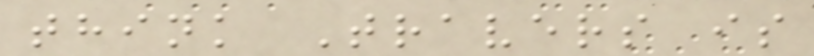think Travers is
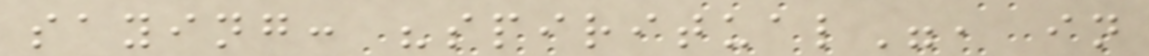saying: "spiritual", in
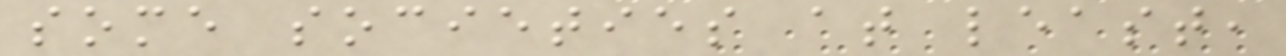some societies at least,
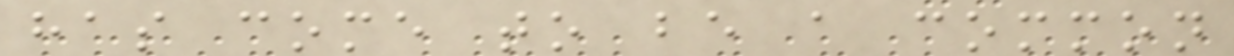has come to be a common
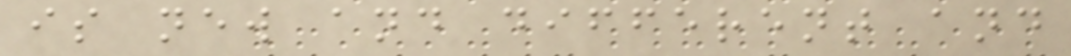is new and different and
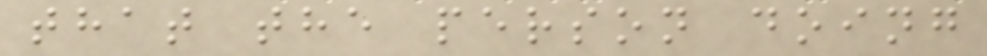that the person doing
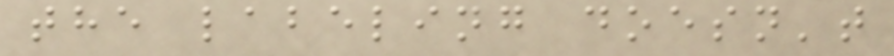the labeling doesn't
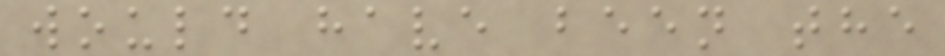would have been the
